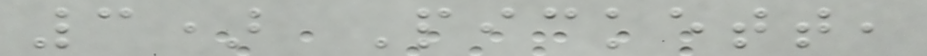3) Pickett,
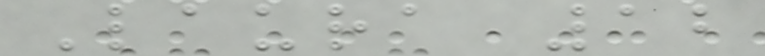Laura 12
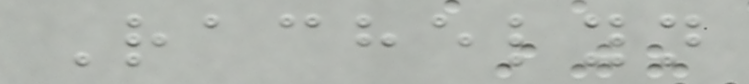Rachelyn
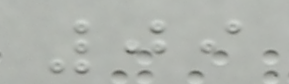09
